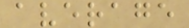average
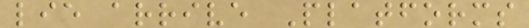lie arrive Platforms
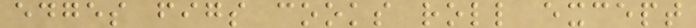edges figs cooks roll except
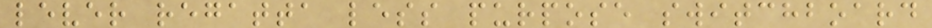lever regatta less purpose switchboard
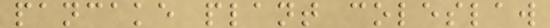pancake plant coleslaw
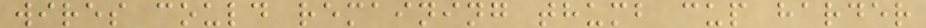wires could remaining thumb cup harder
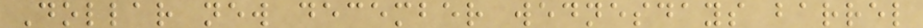Dollar new december wednesdays barrel
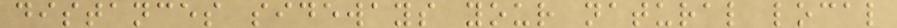distances sideways your natural local
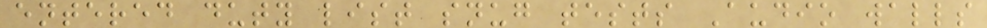entered duty list snug tests Audio walls
